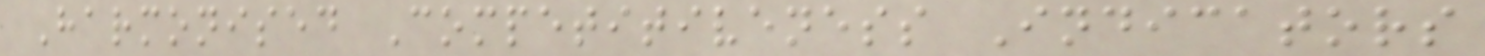Harmonised Competitiveness Indicators
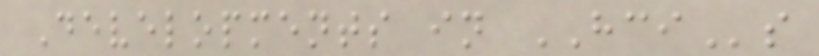Developments in HCIs
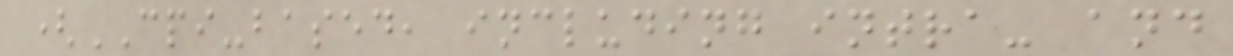(CPI-based, including intra- and
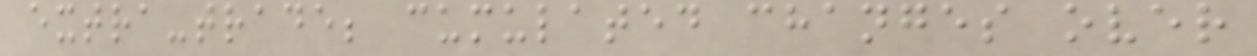extra-trade; cumulated changes over
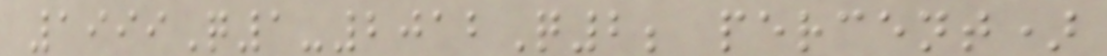1999Q1-2012Q2; percent)
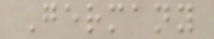Germany
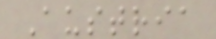Austria
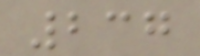237
